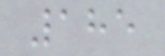185
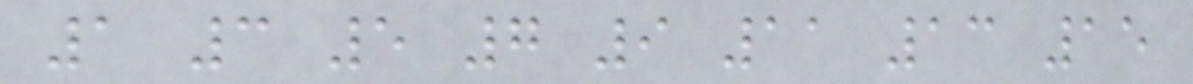1 3 5 7 9 11 13 15
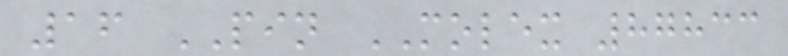16 PIN MOLEX 87833
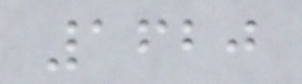1620
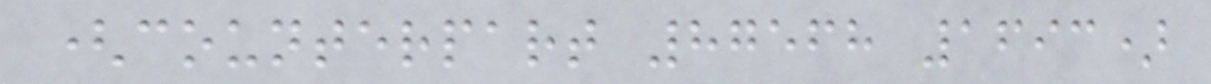(counterpart 87568 1693)
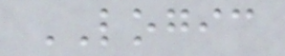LOGIC
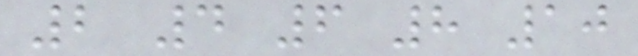2 4 6 8 10
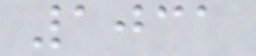1031
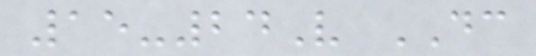15-24V DC
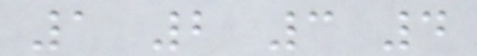1 2 3 4
